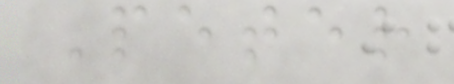Peter
